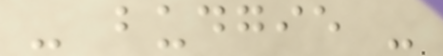- budgie -
